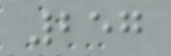257
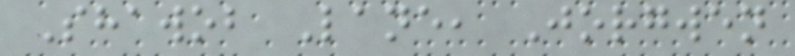Shawob Lane, Jorgwen
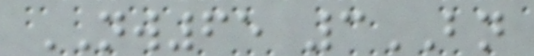NW65 3BN
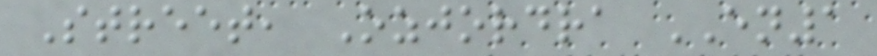Street, Ozjordra EN1
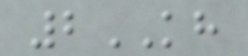2KH
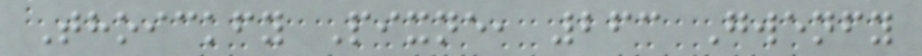Thoickfy Pixne, 263 Gwenfy
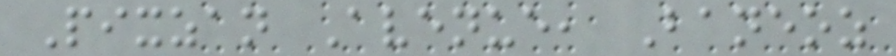Pixzan Avenue, Baneoz
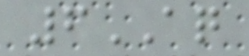6AQ
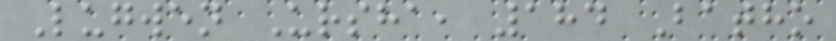Lugwen Ursha, 184 Batho
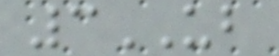3UB
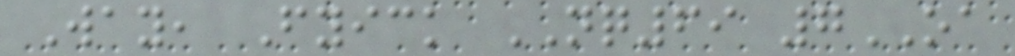Way, Fyick NQ69 7OA
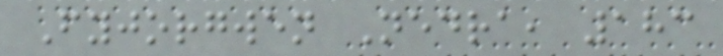Fyjorgwen Nedra, 183
